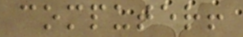computer!
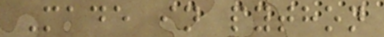Made in python
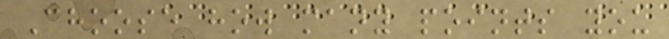Choose how many points you
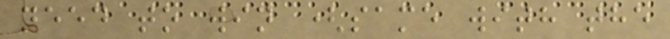need to win (same with the
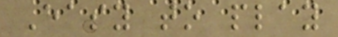Easy to play
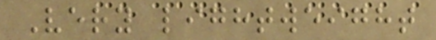Very lightweight
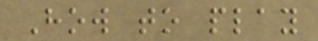How to play
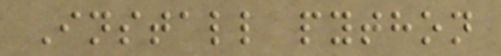Install python
